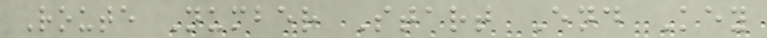Route Number Start End Key
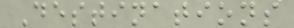Destinations
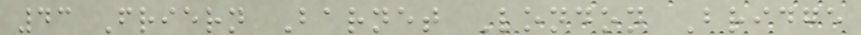43 Friern Barnet London Bridge
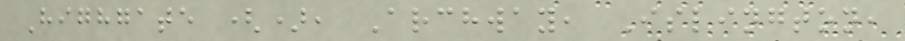Highgate (), Archway, Islington,
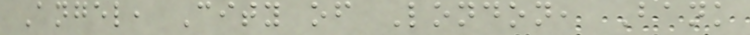Angel, City of London, Bank
